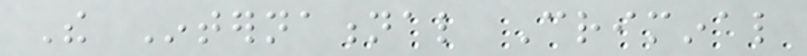The International Criminal
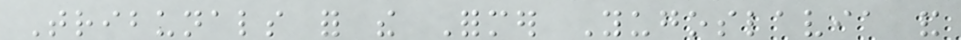Tribunals for the Former Yugoslavia and
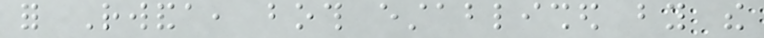for Rwanda, both established by the
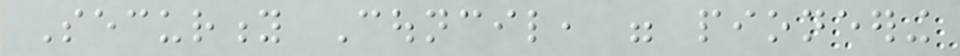Security Council, were pioneering
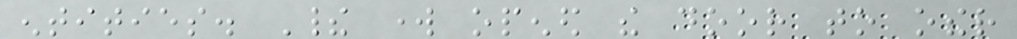entities. Their work opened the door to other
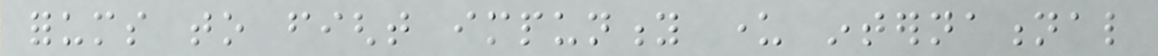forums to fight impunity under international
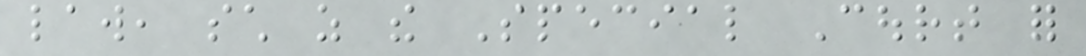law, such as the Special Court for
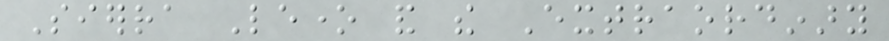Sierra Leone and the Extraordinary
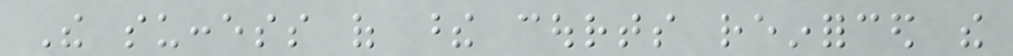The success of these courts reinforced the
